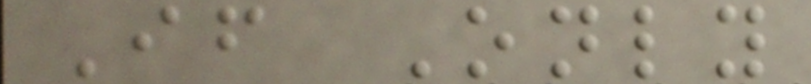If Only
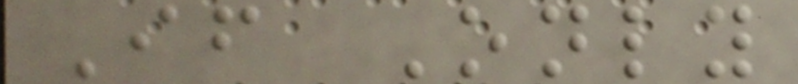If Only
